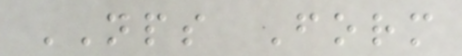NPS Form
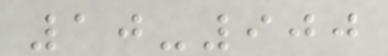10-900
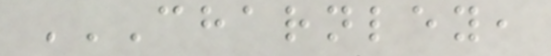CHARNLEY,
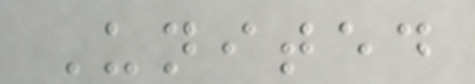United
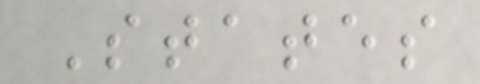States
